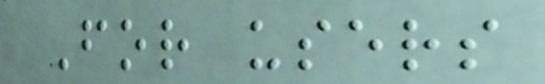For users
